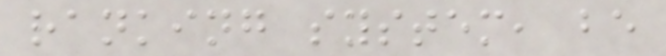ranking system, be
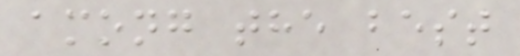among the best
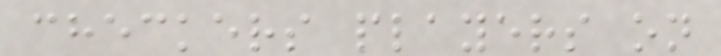checkers players on
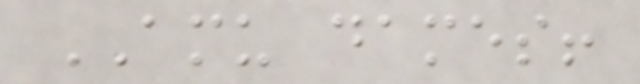AMU dames!
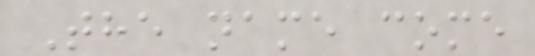The name come
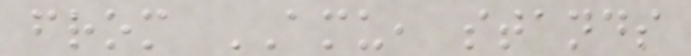from AMU, stands
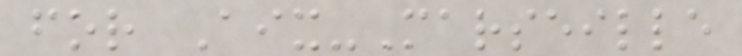for Aix-Marseille
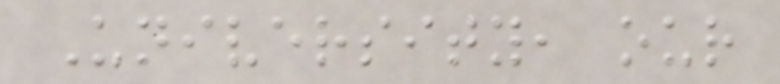University, our
